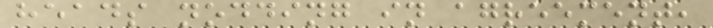heads nodding in agreement,
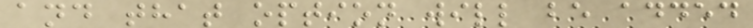and that option will be added
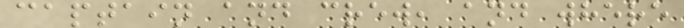captain and crew, and where
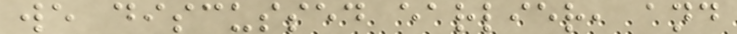we discussed earlier, and
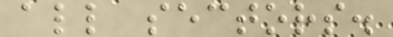all sectors.
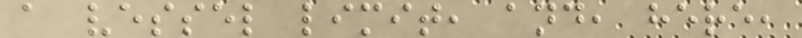a vessel limit, and, here,
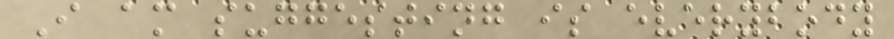I am suggesting is everybody
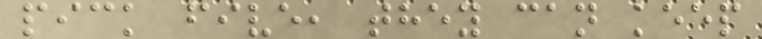pick five, they can keep
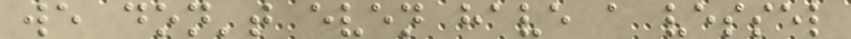we don't even have a vessel
